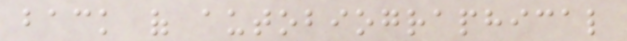back of autobiographical
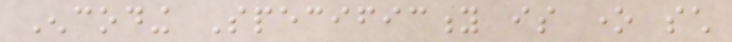Encoding Specificity is one such
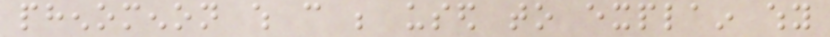phenomenon which can be used to explain why
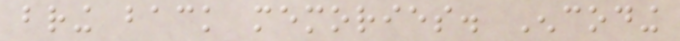bring back memories. Encoding
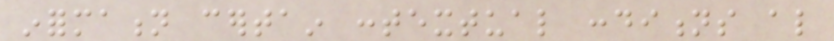information certain contextual conditions also
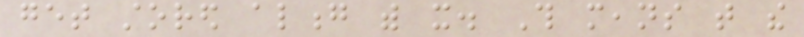get stored along with it. This means that the
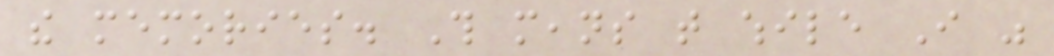the memories. This means that while I was
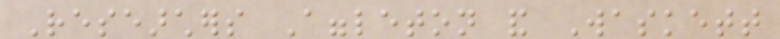Researchers Aggleton and Waskett
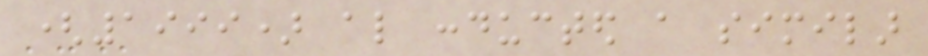(1999) also conducted a similar
